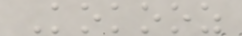Kokooz
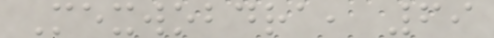Mexwobdra, 69
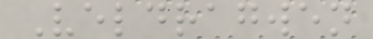Veldragwen
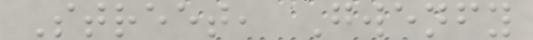Street, Gwenfy
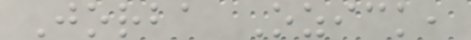Jorba Ozick,
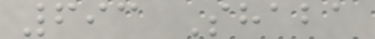693 Shaba
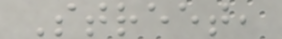Street,
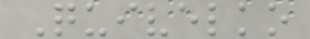Quivelko
